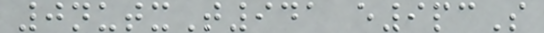0nutxT941 e9pcS
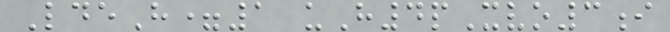LdeH=1 uH4pXvo3i
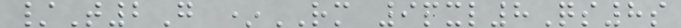/T2G *RM 9pxl8Qs8s
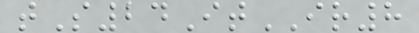tS24ItIR8
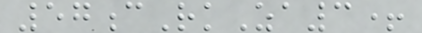57cRkZa3+
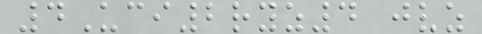4Uci2ryz4 jvz
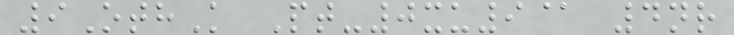9OthK Pt-0xu9@ 4nr
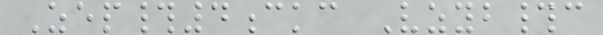Zep#4ckc Vzyb#c
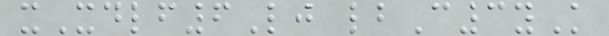xXdlf6Lj lbC3yK
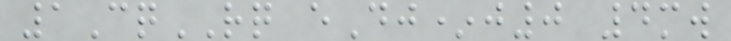1CqRQ eDj*j0 4mw
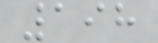198
